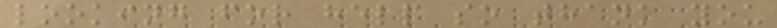looking for help so thank you
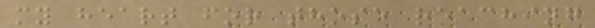my heart for those reaching
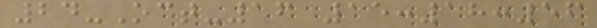24-Oct-16 15:18:56
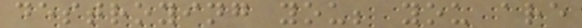destroying you; you are
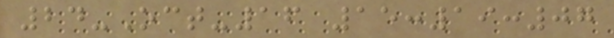24-Oct-16 15:19:07
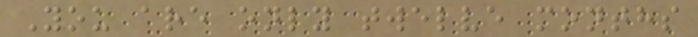You are only twelve months
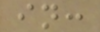in:
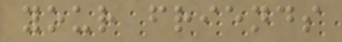your friends
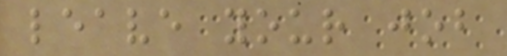leave your job
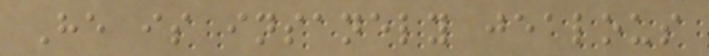He is insanely jealous
